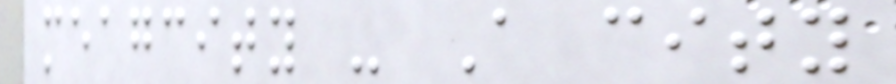meagcity - A city
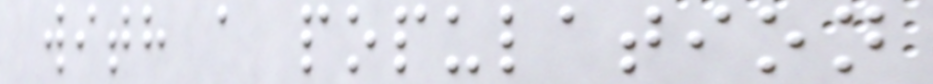with a population
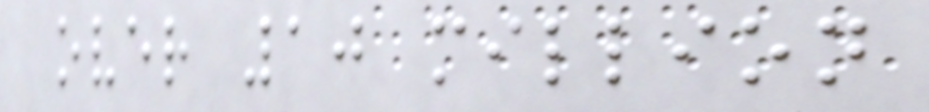over 10 million
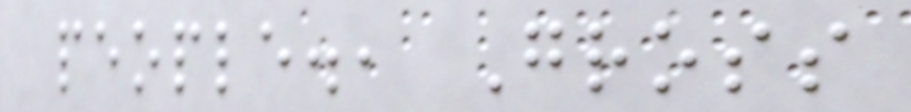people., Gross
